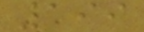199
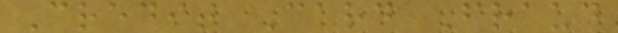Credit Card Fraud
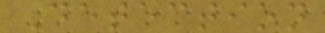Detection
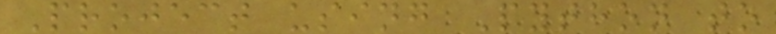Project using Python to
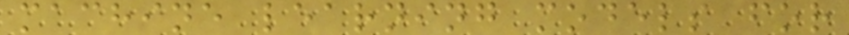machine learning models for
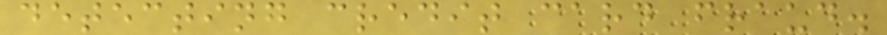detecting credit card fraud.
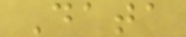Data
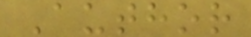Author
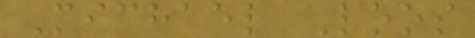Michael Loos
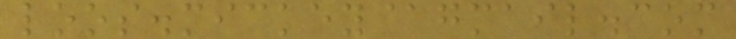loos.mickey@gmail.com
